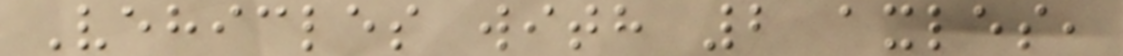Vehicles with 2 axles,
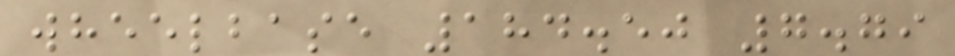wheelbase 184.50 7.79
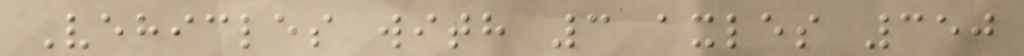Vehicles with 3 axles 350
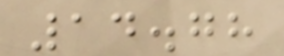14.78
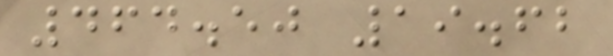464.50 19.62
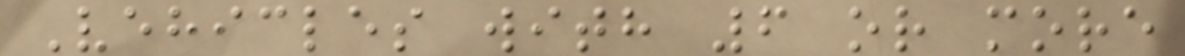Vehicles with 6 or more
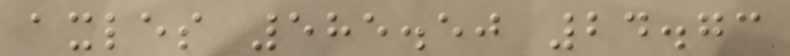axles 585.50 24.73
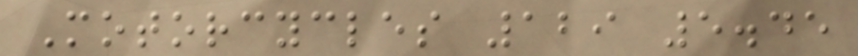Motorcycles 129 5.45
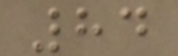84
